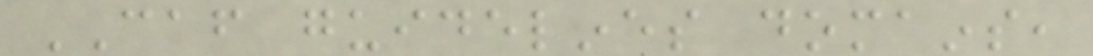CAF guidelines domains,
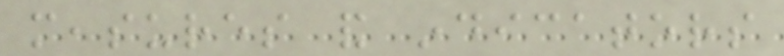measures and indicators
